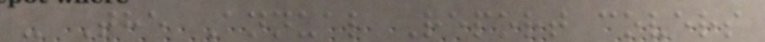- The Annual Report covers
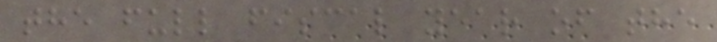the full fiscal year of the
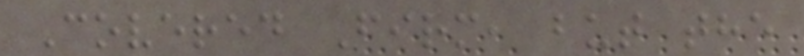Covered Firm, but the
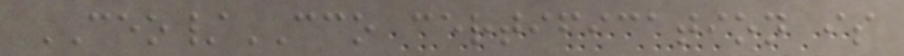CEO/CCO certification is
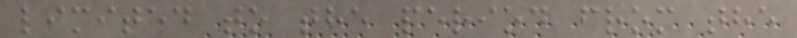limited to the period from the
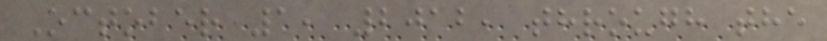October 1, 2012, through the
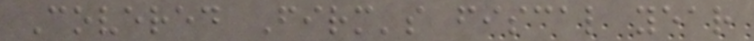Covered Firm's fiscal year
